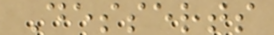Desserts
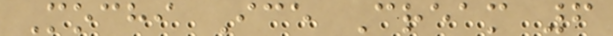Mochi Ice Cream 6
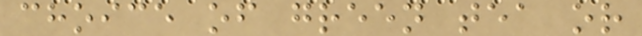choice of green tea or
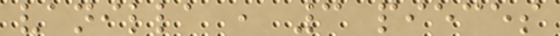vanilla , 3 pieces
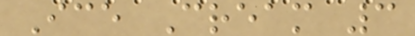Ice Cream 3
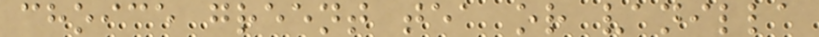choice greent tea or vanilla
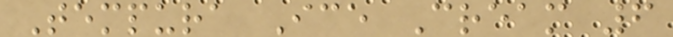Tempura Ice Cream 6
